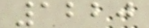1220
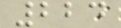224
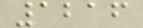1216
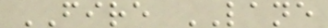FIRE LANE
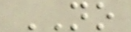NO
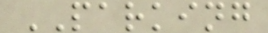PARKING
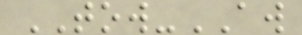TOW-AW
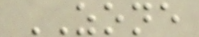ZONE
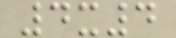4x4
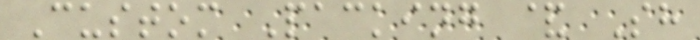Custom Packing & Sh
